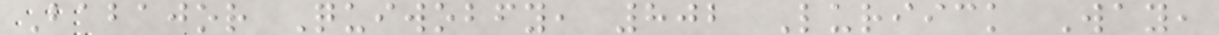Babajor Quiwobfy, 802 Luriick Way,
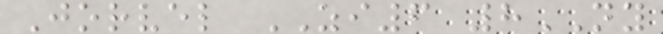Jorvel ZI6 8NY
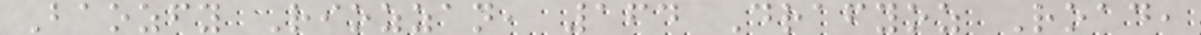Baozfy Riozzan, 164 Drafyoz Road,
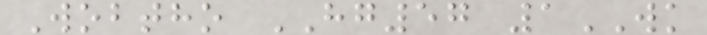Wobtho HG57 1WK
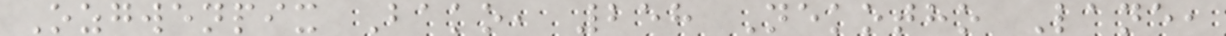Ozgwenpix Bako, 258 Nekotho Lane,
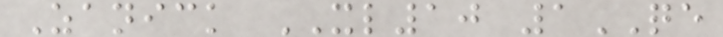Zanick XL10 1QE
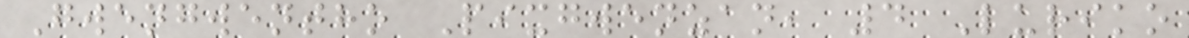Gwengwentho Pixgwenzan, 4 Luriko
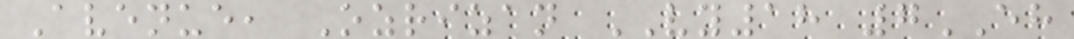Avenue, Ozrizan VY18 7EH
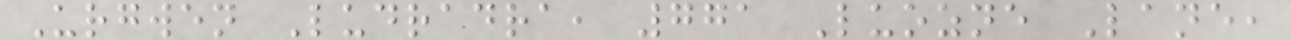Urgwen Ludradra, 771 Luozne Lane,
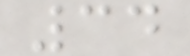34
